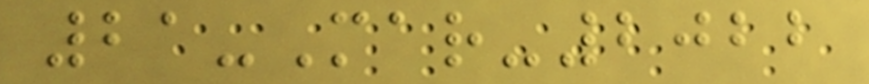21-Mar-2022
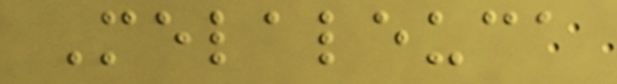Melaleuca
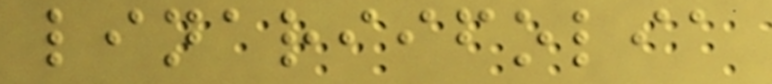linariifolia
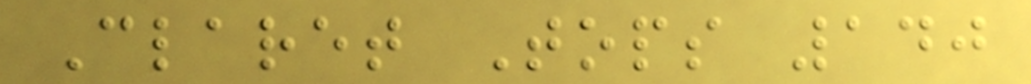Claret Tops 140
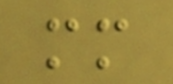mm
